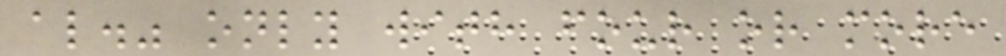al." only with four or more
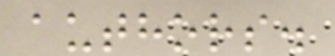authors.
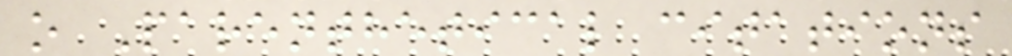o Parenthetical citations
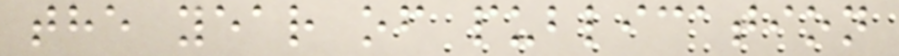the year of publication
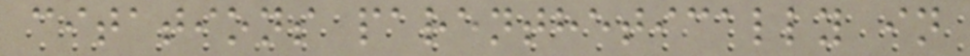citations parenthetically in
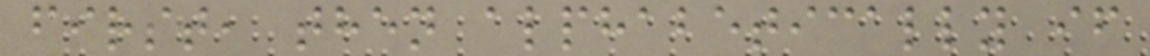first, then alphabetically if
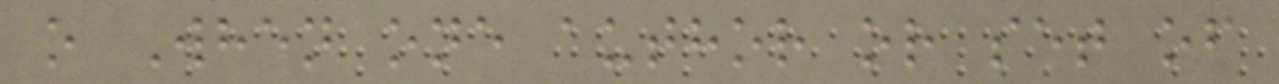o When one author or set of
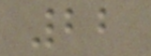22
